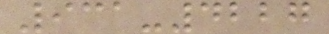931-4227
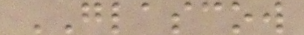GLASCOW
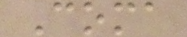Coma
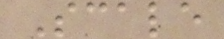Scale
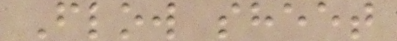Flow sheet
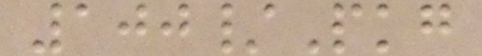100/Pkg
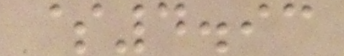$4.93
